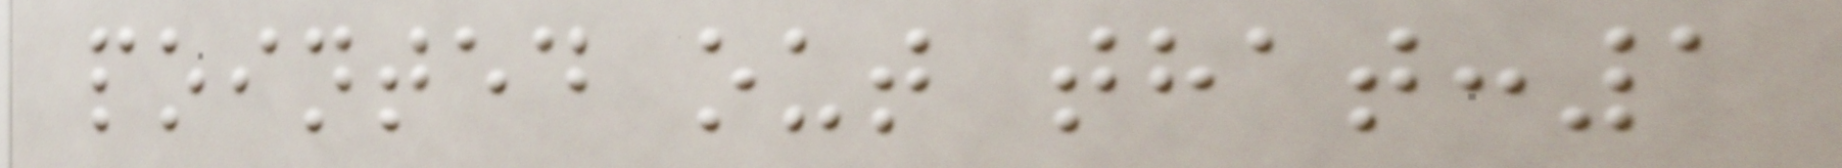pointed out that:1
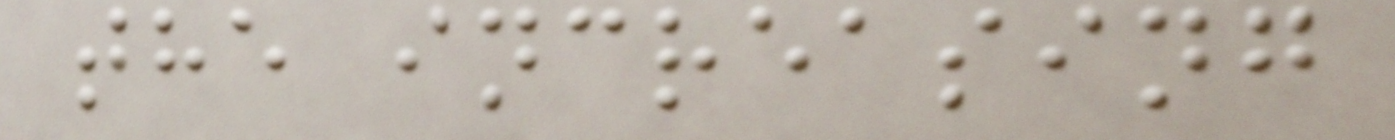the increasing
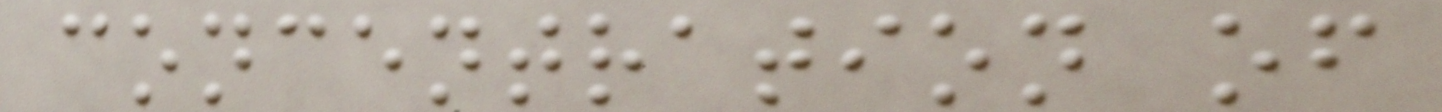concentration of
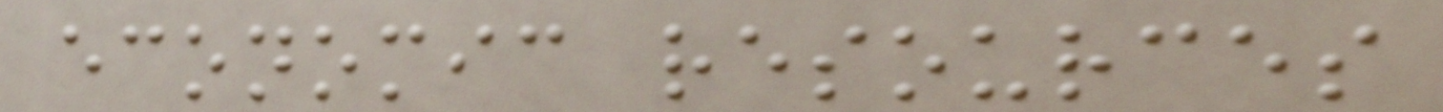economic resources
